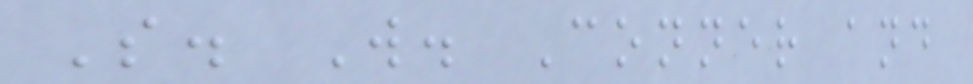S. W. Conner and
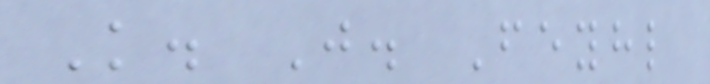K. J. Feyhl
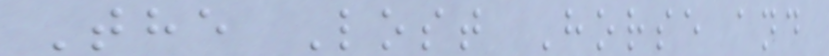The Lost Horse and
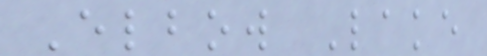Elbow Lake
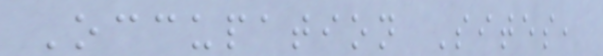Occupation Sites,
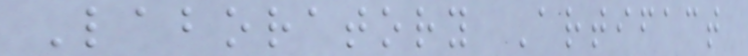Laboratory Artifact
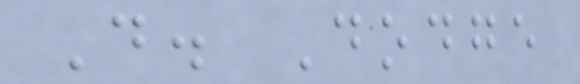D. Dodge
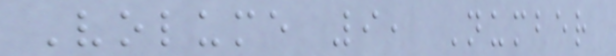Volume 9, Number
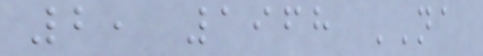2, 1968 NA
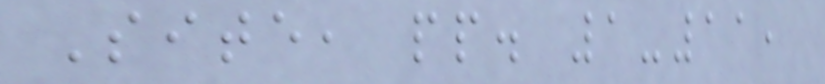Site, pp. 1-11,
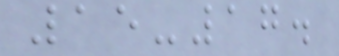15-17.
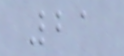21
